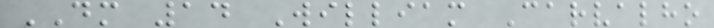DM 14 William Carvalho
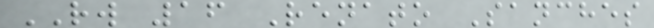RW 16 Renato Sanches
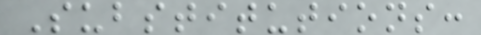Substitutions:
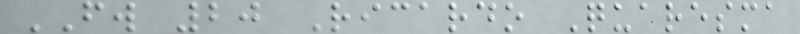FW 20 Ricardo Quaresma
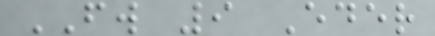FW 9 Eder
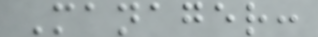Manager:
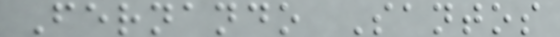Fernando Santos
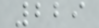229
